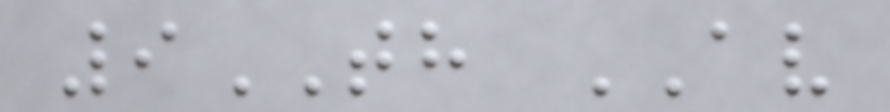9TH AV
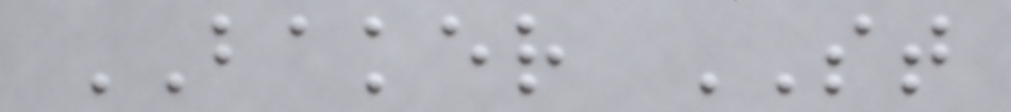BAKER ST
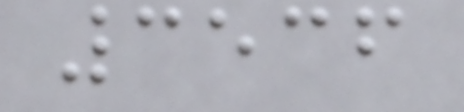3536
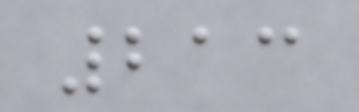213
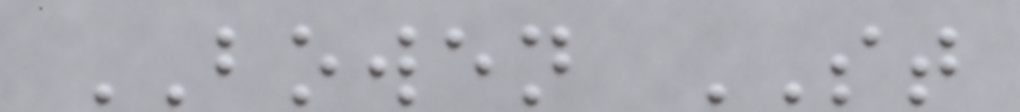BOWEN ST
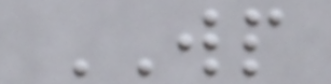WP
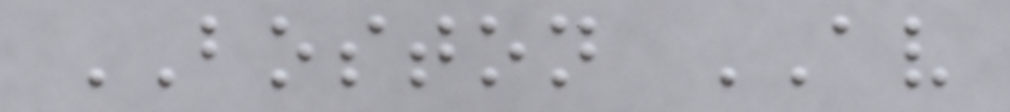BOSTON AV
